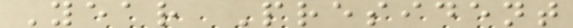Year President
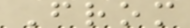From
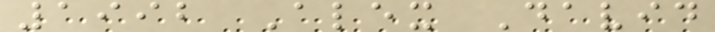1992 Alex David
